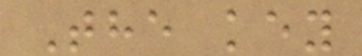The key
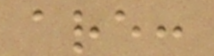are:
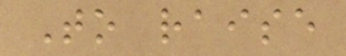To raise
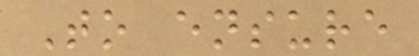To ensure
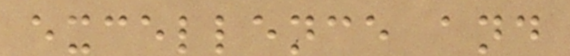excellence and
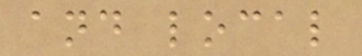and local
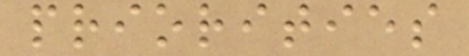priorities
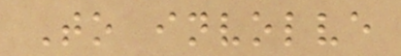To involve
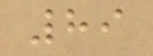89
